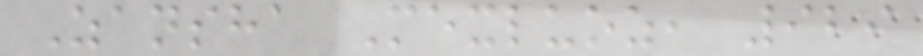Zansha Mexluoz, 929
